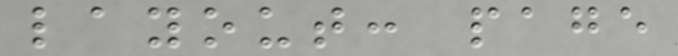layout: page
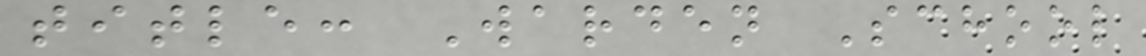title: Warden School
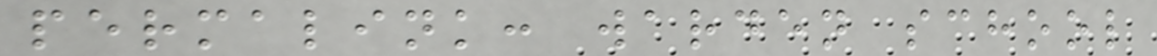permalink: warden school
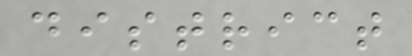district
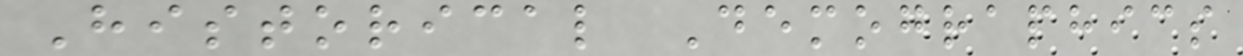Historical Demographics
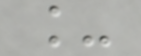_
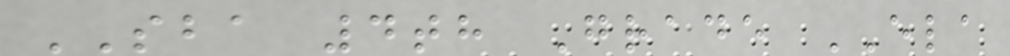SBA 4th Grade ELA
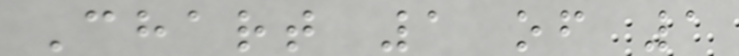Chart 1 of 1
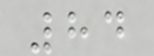84
